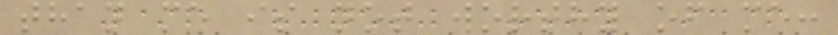than me is not worthy of me:
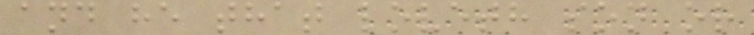and he that loveth son or
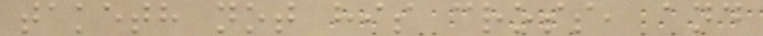taketh not his cross, and
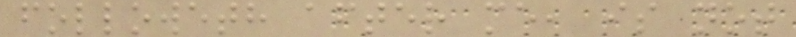followeth after me, is not
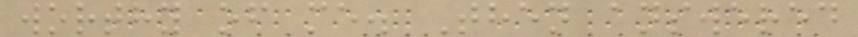worthy of me. Then answered
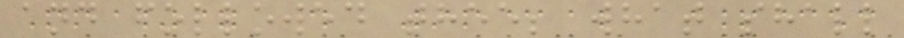and followed thee; what shall
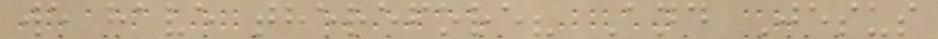we have therefore? And Jesus
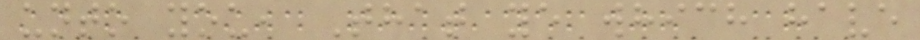unto you, That ye which have
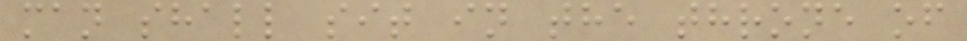man shall sit in the throne of
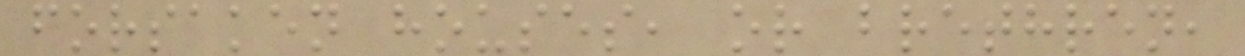forsaken houses, or brethren,
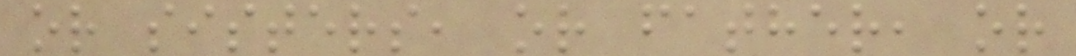or sisters, or father, or
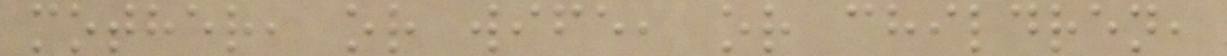mother, or wife, or children,
